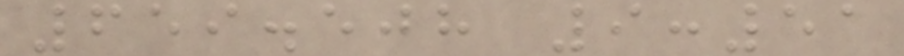659.508 9:51
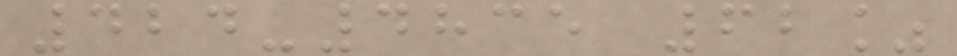424-4835 62%
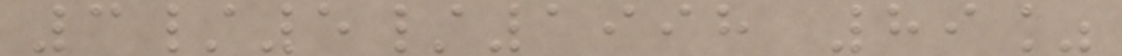3/5/1998 89%
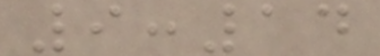9:14
